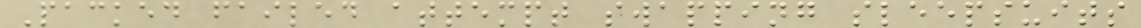Packed failed attempt swapping sleepsuits
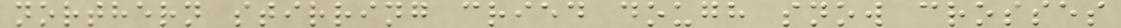northern stirring cried dough snow crosses
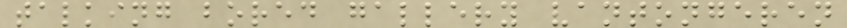talking bored gallery vantongeren
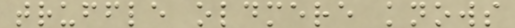truffle oldmere knows
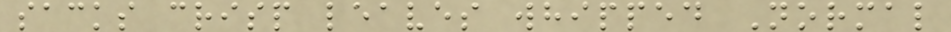sacks crisp leaves whipped Normal
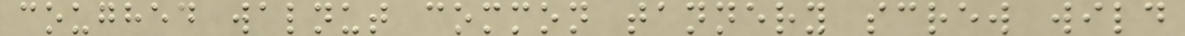coughed walnut common tannery screw wild
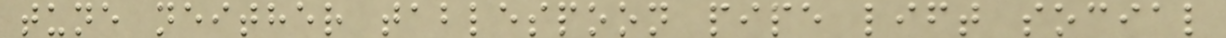tune neither tablespoon pipe lift social
